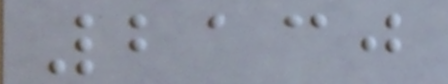2130
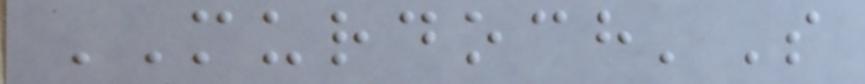MURDOCH'S
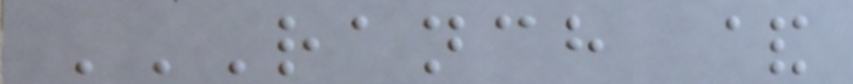RANCH &
